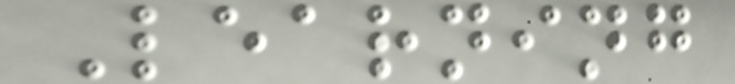Learning
